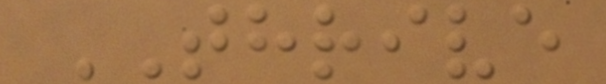THRIVE
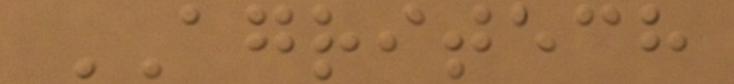AGRITECH
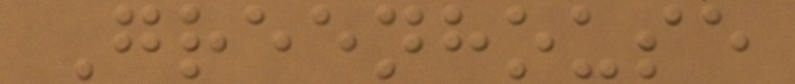Greenhouse
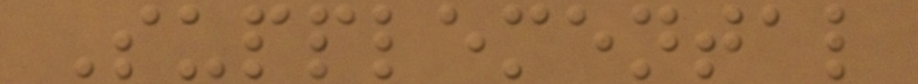Supplemental
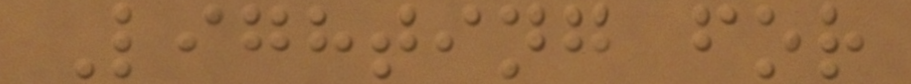Lighting for
